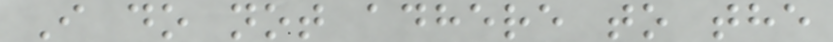I do not adhere to the
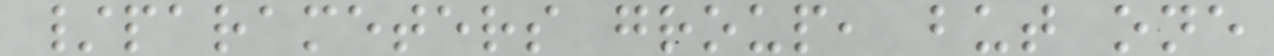/parameters group, but one
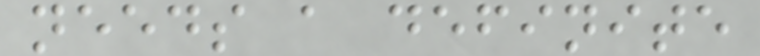needs a definite
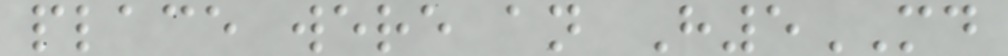place were an H5MD
